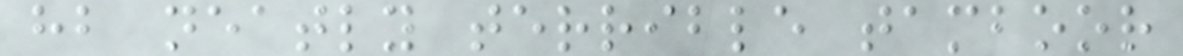hb neatly terrible tamboor
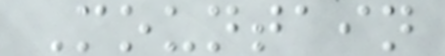Mountain
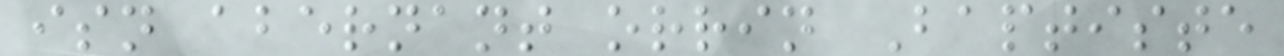isn abernant orrin Baptiste
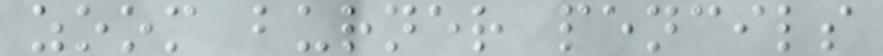zoom burner pencils
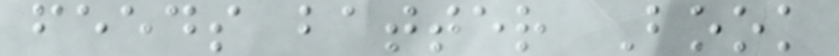feeds batter Book
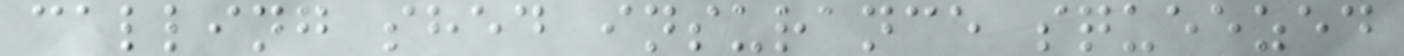calling shed insurance squeezed
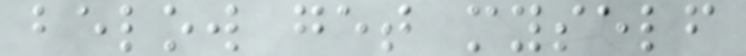below get myself
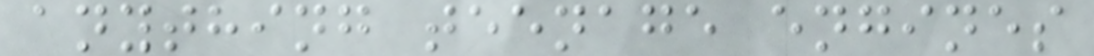anything teenage engines
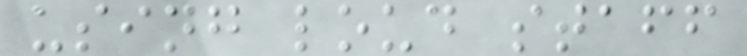using loud staff
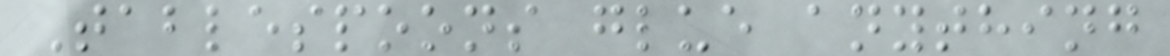Tablespoons glue anything
